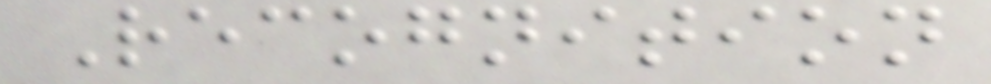Recognition
